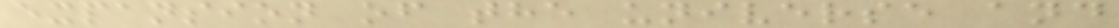expansion of the universe and
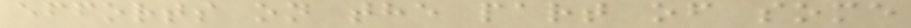efforts on the part of some
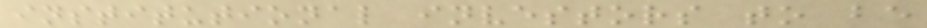institutional investors to be
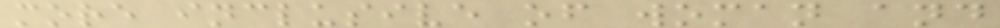more inclusive of woman and
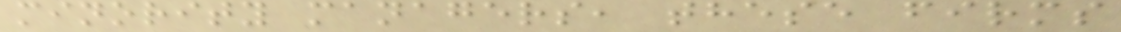minority managers, these firms
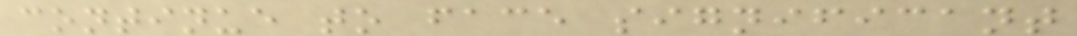continue to face significant
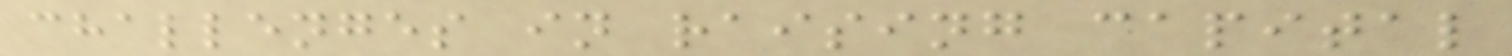challenges in raising capital
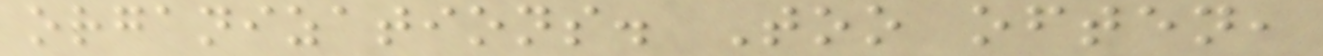organizations. Too often,
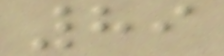89
